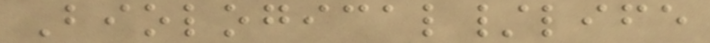Biological/life
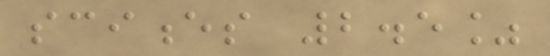sciences 2.5%
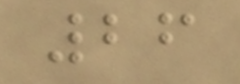26
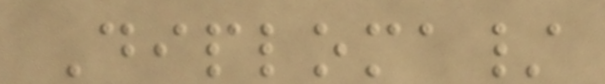Diploma/
